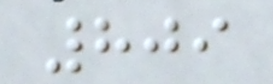809
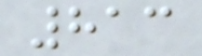813
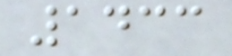1433
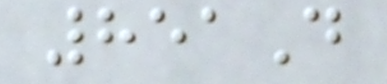851D
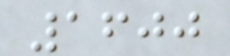1600
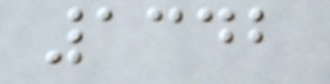1342
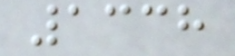1338
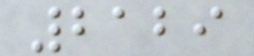2129
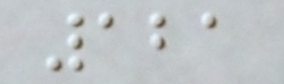121
